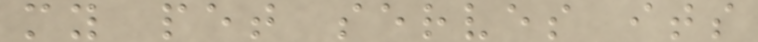my pet serves its
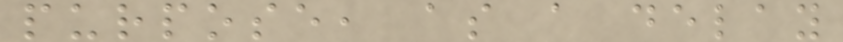purpose, as a delay
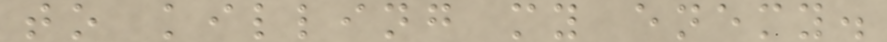to killing my enemy.
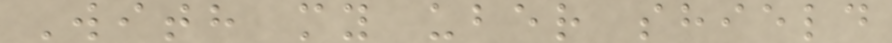With my uber shield
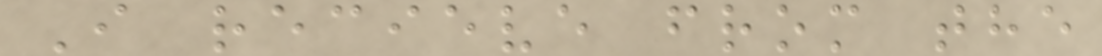I recieve from the
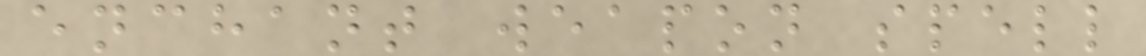enchant weapon spell
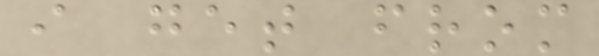i get from
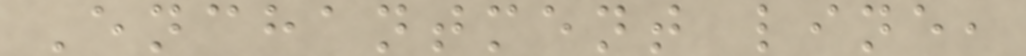Enchantment line,
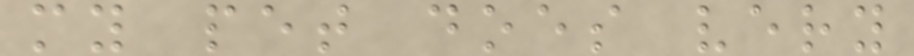my pet does very
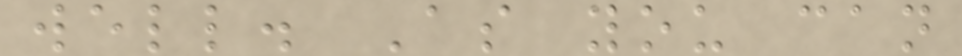well. As you can
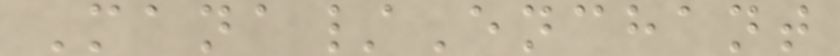Mana/Enchant
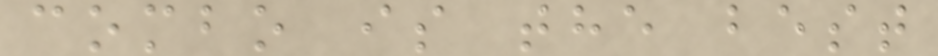combo is the best
